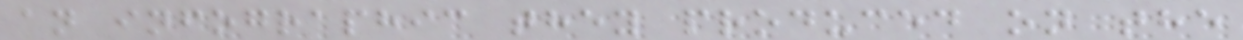an infographic they produced on the
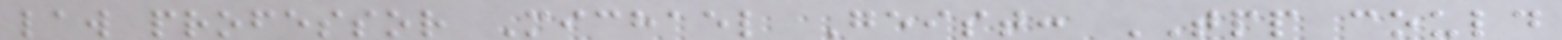law professor Michael Geist: TPP could
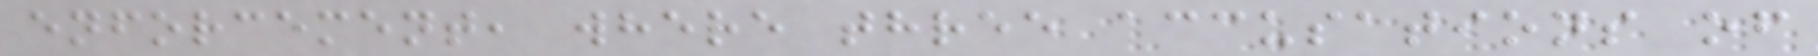enforcement, where three accusations of
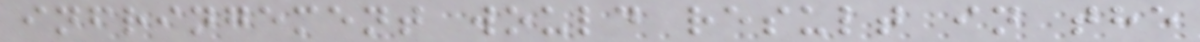infringement would result in the
